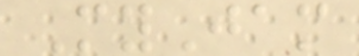MyJam
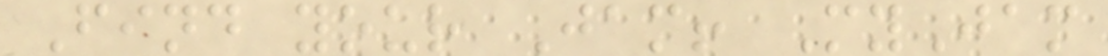Find your Jam! MyJam
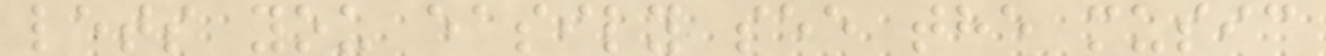lets you easily see the music
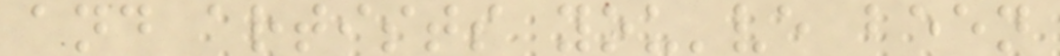and artists you've been
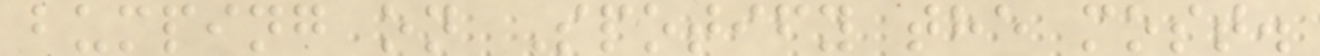bumping on Spotify the most.
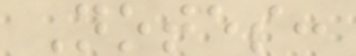Notes:
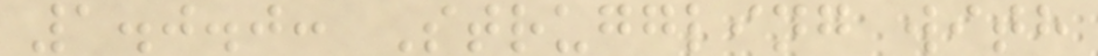1.0.0: Struggling with
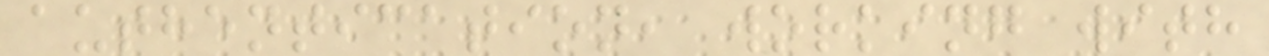authentication, working with
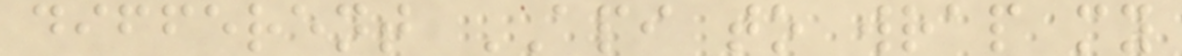different API to wrap my
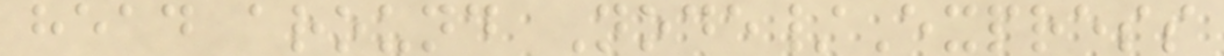head around Node/Express
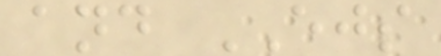and EJS
